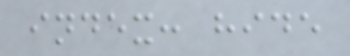index: hide
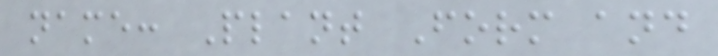name: Plant Form and
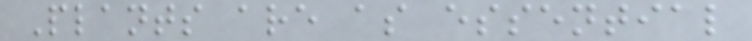Plants are as essential
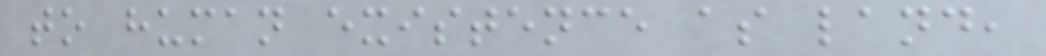to human existence as land,
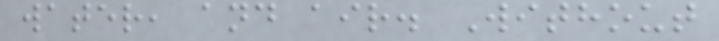water, and air. Without
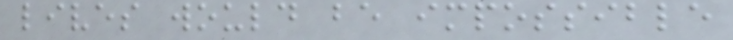lives would be impossible
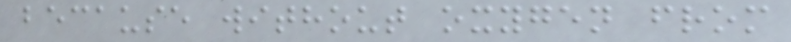because without oxygen from
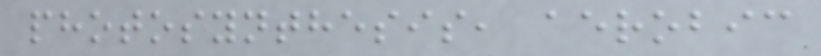photosynthesis, aerobic
